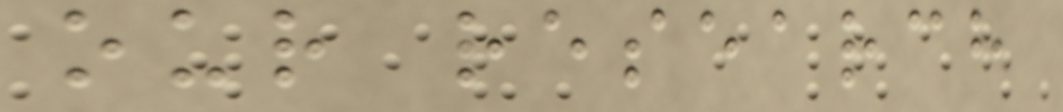our research
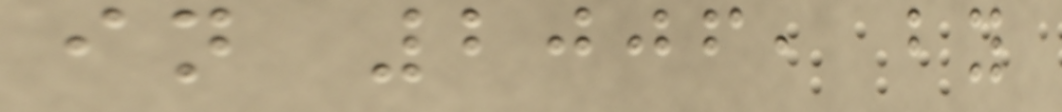in 2006, by
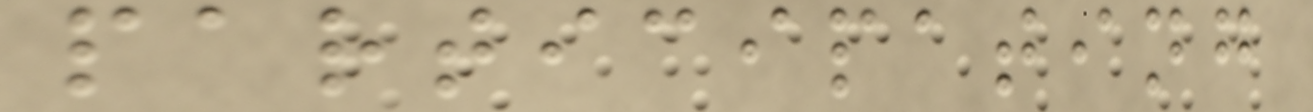participating
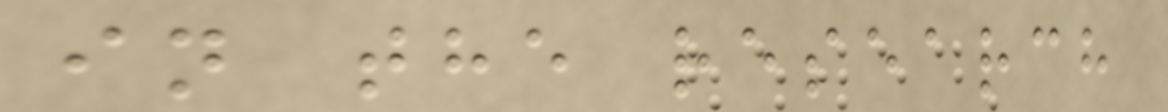in the research
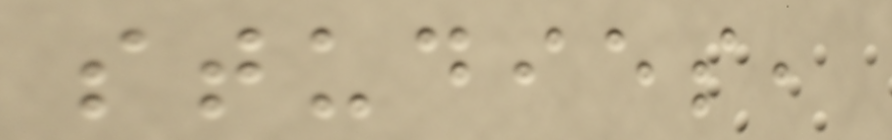studies,
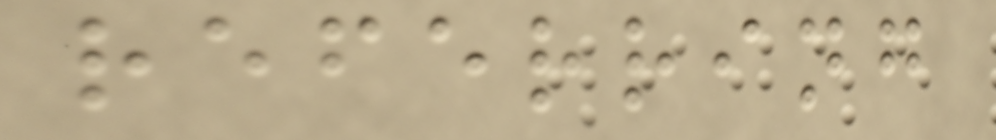referring
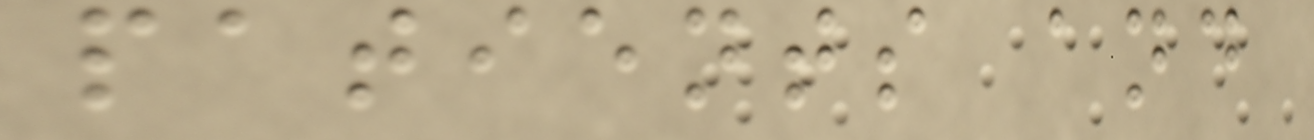patients and
